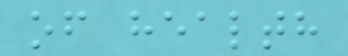of health
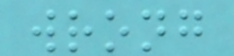wrong
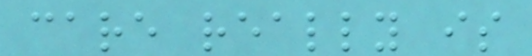care really is
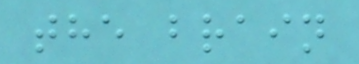the brain
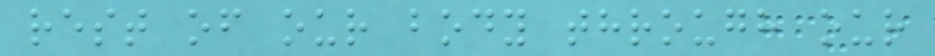rest of our body through our
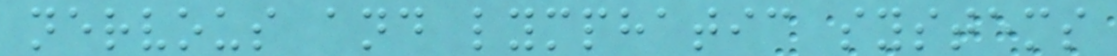nervous and lymphatic systems
